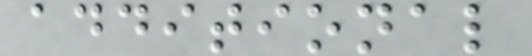additional
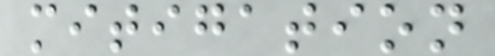mitigation
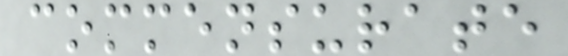commensurate
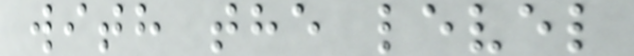with the level
